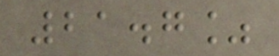21.7%
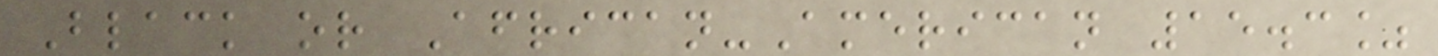Black or African-American 15.3%
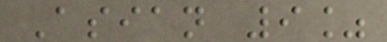Asian 9%
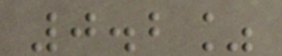0.2%
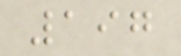197
